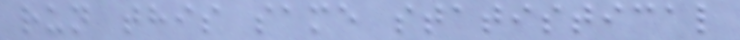run this same statistical
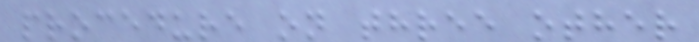procedure on three other
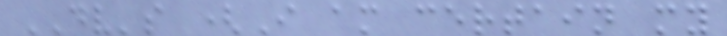DV's (I am certain my
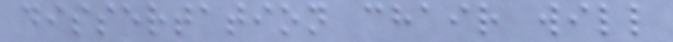dissertation chair will
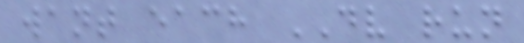want each DV run
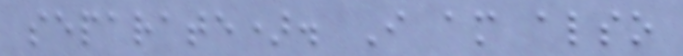separate). I am also
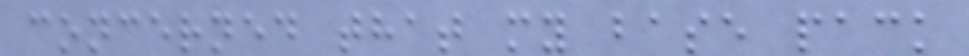concerned that my base pack
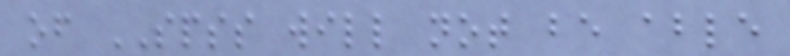of SPSS will not be able
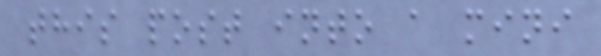this post into a mini
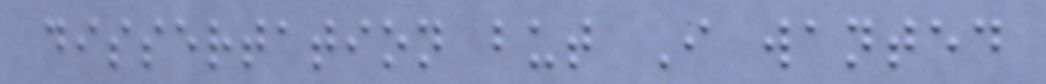dissertation but I wanted
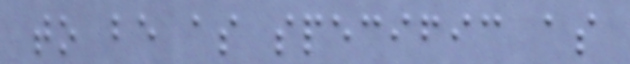to be as specific as
